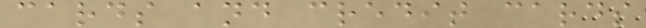cards and credit cards
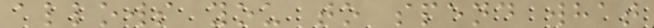allows you to spend what
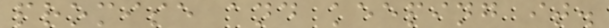promise and keeping it.
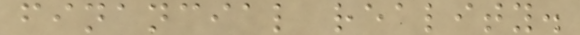financial reality.
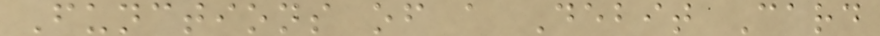Functions of a Debit Card
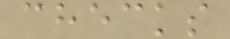checks
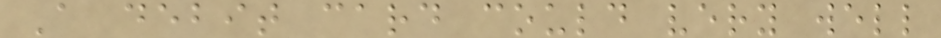A debit card could very well
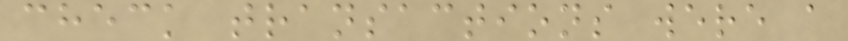check transactions were a
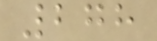278
